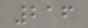216
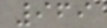969
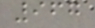967
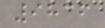9836
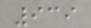939
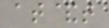at&t
